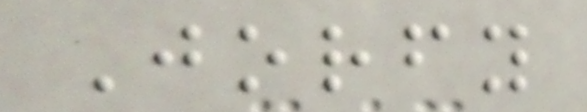Jorfy
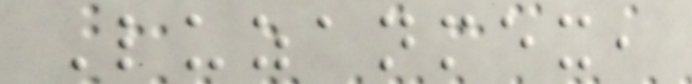Luzanmex,
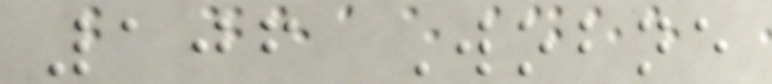106 Wobne
